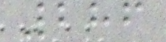286
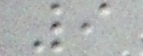9
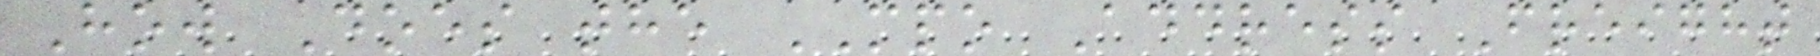How Does the MPO Address Freight
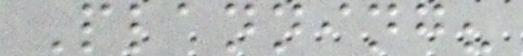Planning?
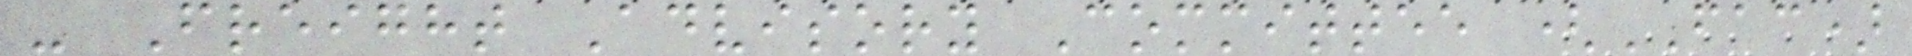- Freight Advisory Committee (FAC)
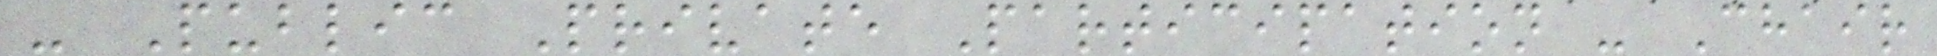- Public Private Participation - Chair
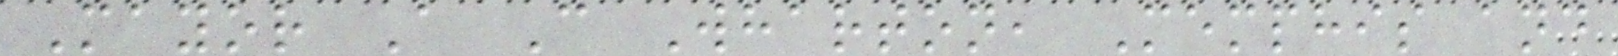Mayor A C Wharton, Memphis and
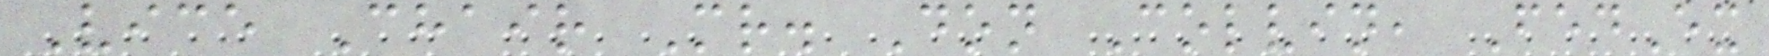Vice Chair Mr. Don Colvin, FedEx
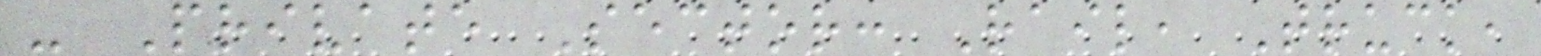- Private Sector: Rail, Truck,
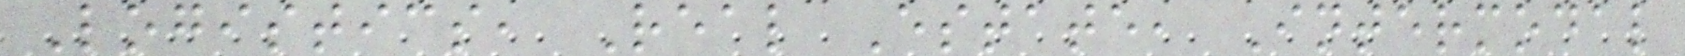Logistics, Real Estate, Intermodal
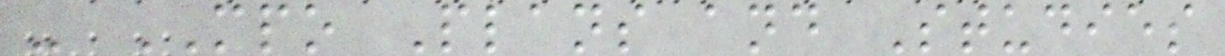- MPO Plans and Studies
